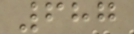687
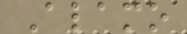Alamo
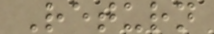Return
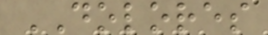DOLORES
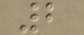2
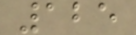125
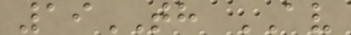19TH AV
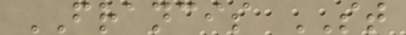FRANCIS ST
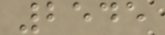2545
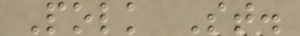Polk St.
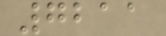7211
